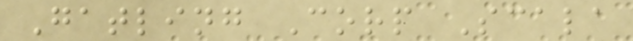Gatling Corp Scala
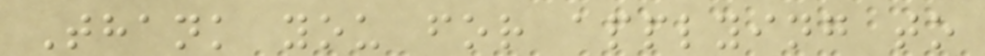Thank you for applying to
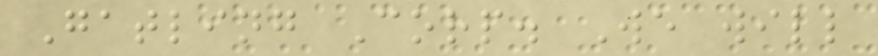Gatling Corp. We will
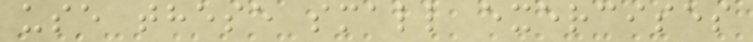use these small exercises
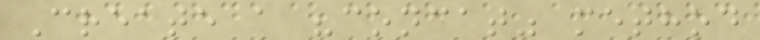Create a "concat" method
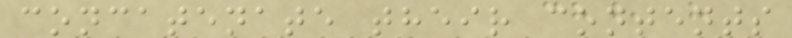concatenate their contents
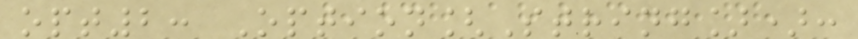opt2: Option[String]):
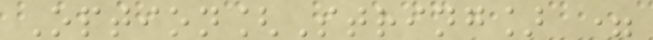Option[String] =
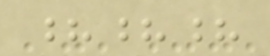???
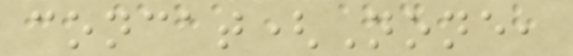concat(None,
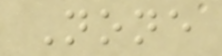None
